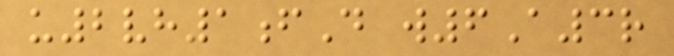u2vh1fD w6A3r
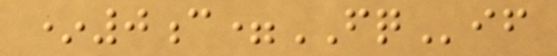*0c=FQif
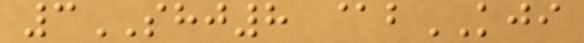3SHJ8 @bKJI
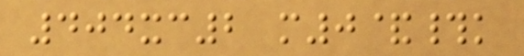404xc2 m0&#k
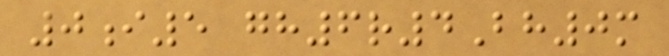0i5 gh6r4Bh0m
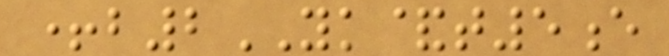+b2YK&t5e
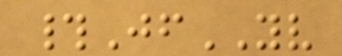#JfYV
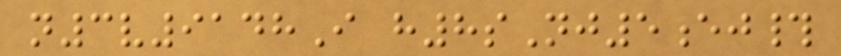n3v9148I h8sNj5ej#
